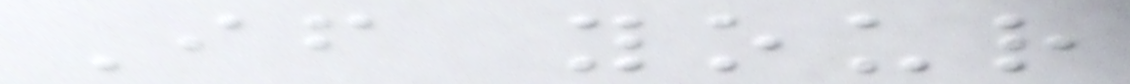If your
